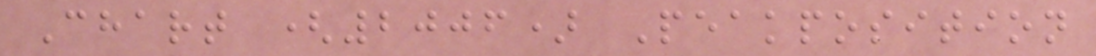Chart (2006) Peakposition
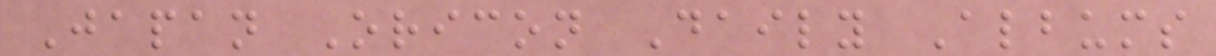Japan Oricon Daily Albums
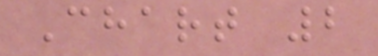Chart 2
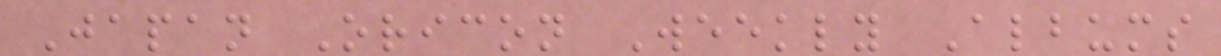Japan Oricon Weekly Albums
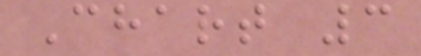Chart 3
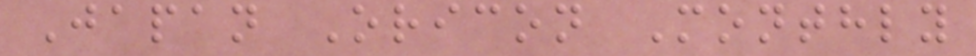Japan Oricon Monthly
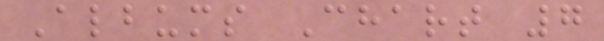Albums Chart 7
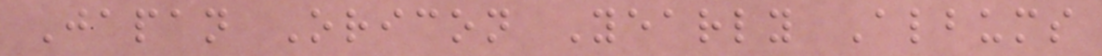Japan Oricon Yearly Albums
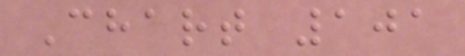Chart 101
